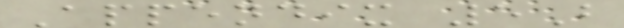Appendix 5B
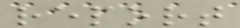report
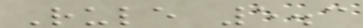Rule 5.3
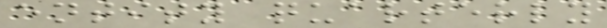entity quarterly
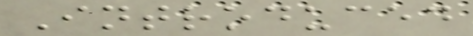Introduced
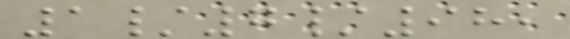1/7/98,
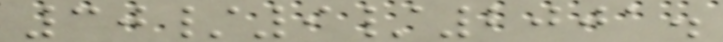30/9/2001.
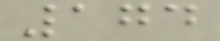174
